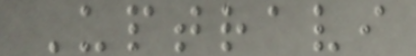Uptravi
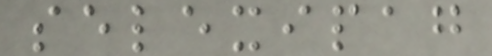selexipag
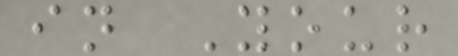in Your
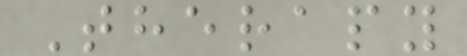Therapy
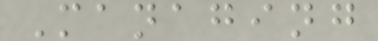Managing
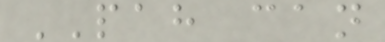PAH can
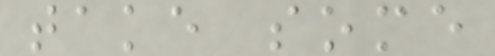take some
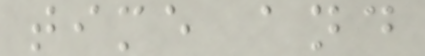time and
